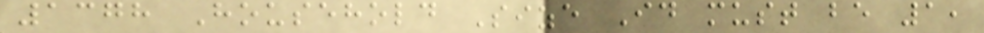1378 Household Size Id must be 1,
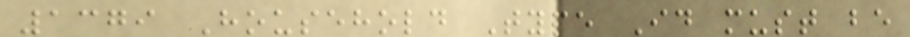1379 Household Type Id must be
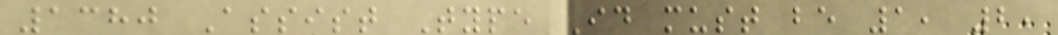1380 Assist Type Id must be 1, 2,
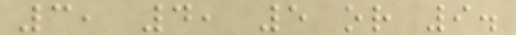3, 4, 5 or 9.
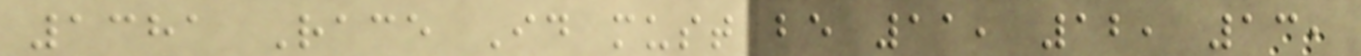1381 Race Id must be 11, 12, 13,
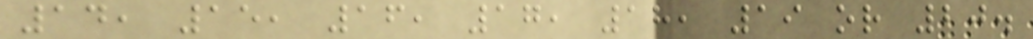14, 15, 16, 17, 18, 19 or 20.
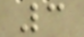3
